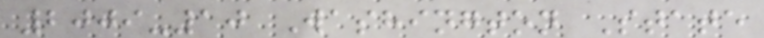2009-10 Washington State
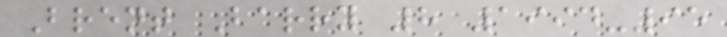Brent Barry 8 1994-95
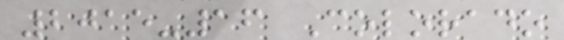2015-16 Colorado
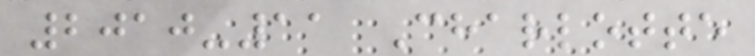2010-11 Charlotte
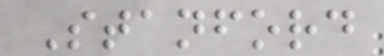Stanford
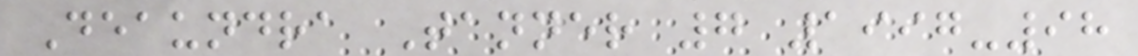Deaundra Tanner 7 1997-98
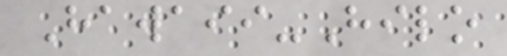Hawaii-Hilo
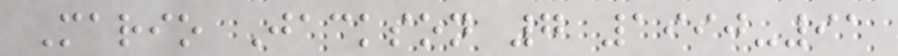Mario Jackson 7 1990-91
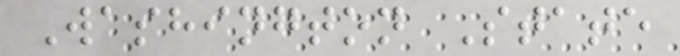Washington State
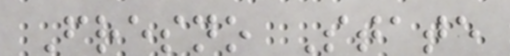Fresno State
